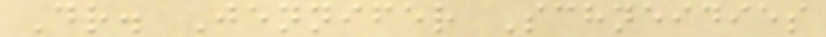Dr. Jennifer Schneidies
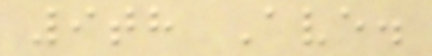9th Ave.
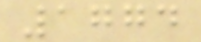1774
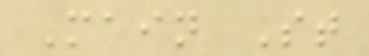Main St
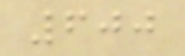600
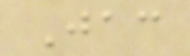Jac
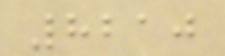8210
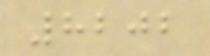8202
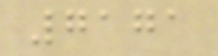7171
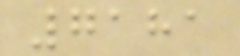7181
